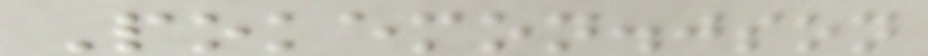Pokemon.json
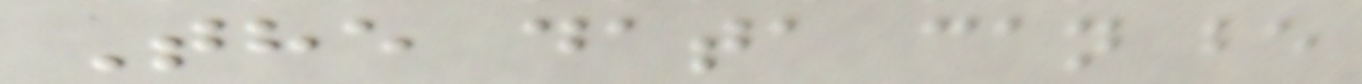The data can be
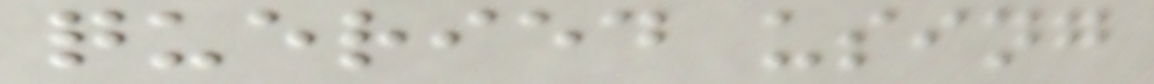queried using
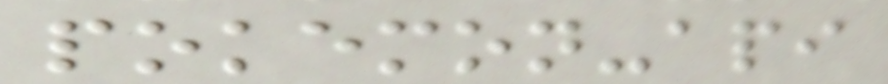pokemon-api
